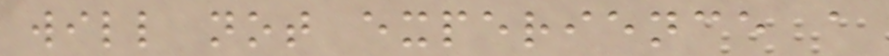will not experience a
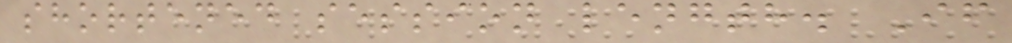shortened session length. If
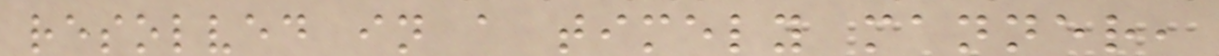resolved in a timely manner,
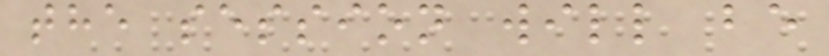the session will be
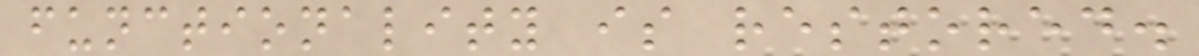functionality is restored.
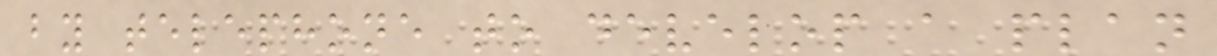by telephone to develop a plan
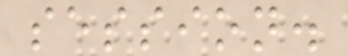session.
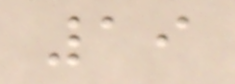19
